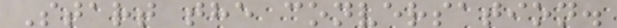Start the conversation.
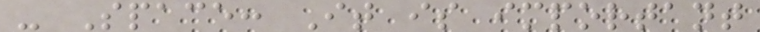- Space: It is important
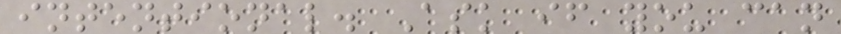intentional. Ask if you can
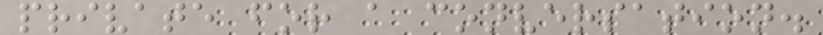private for a conversation.
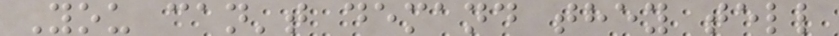You can't demand they tell
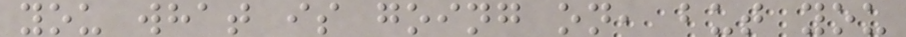you what is going on, but you
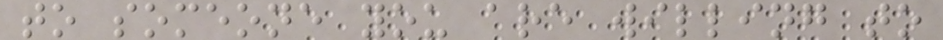to someone you are willing to
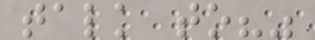talk to?"
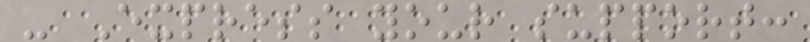- Express your support:
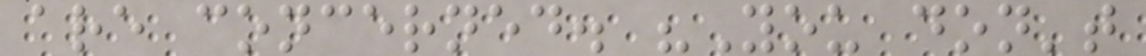are concerned. "You don't
